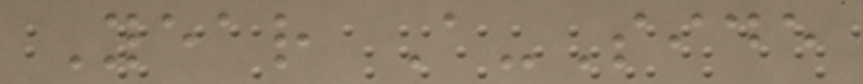Year A-Side
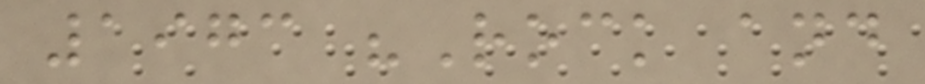1973 "Rock and
